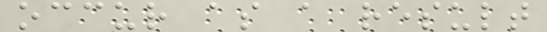occur as a result
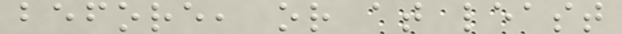before, or at least
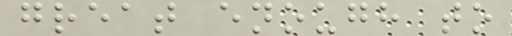great enough to
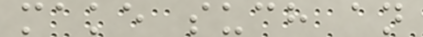make such an
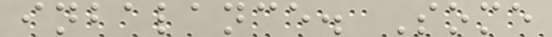inbalance. Some
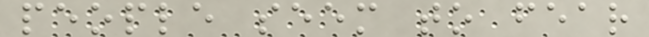people seem to fear
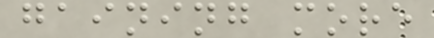gaining more
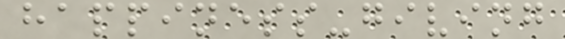happiness-giving
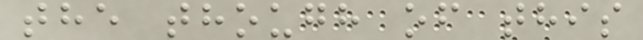the though of this
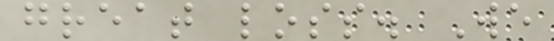great loss. We
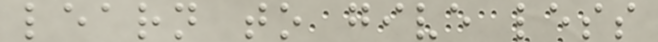learn to give less
